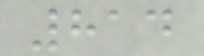814
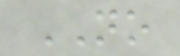NO
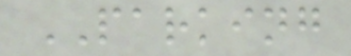PARKING
